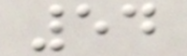54
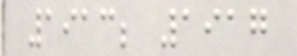1913; 1917
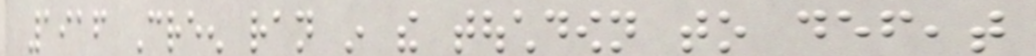1916 Creen ran in the touchdown to defeat
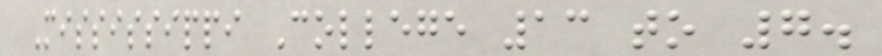Mississippi College 13 to 7.
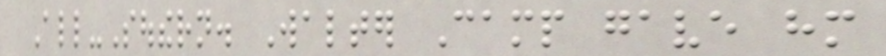All-Southern. Walter Camp gave him
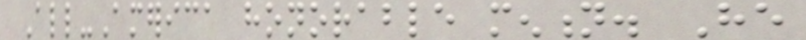All-America honorable mention. He
